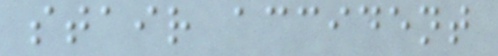stair accident
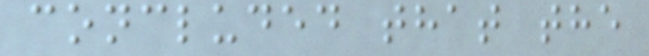concluded that the
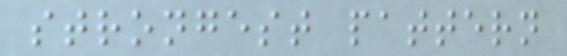strongest pattern
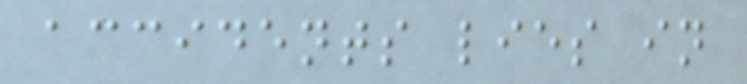accidents lies in
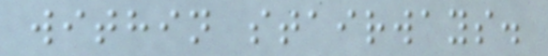within stairways.
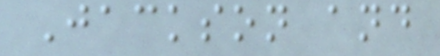Jackson and
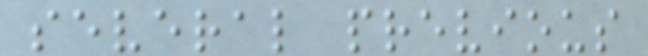several previous
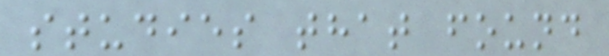studies that found
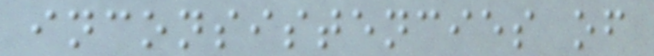inconsistencies of
